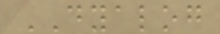DYALOG
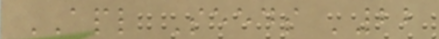APL Seeds '22
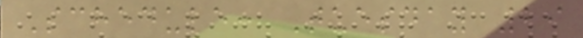Schedule: Tuesday 29
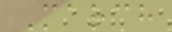March
